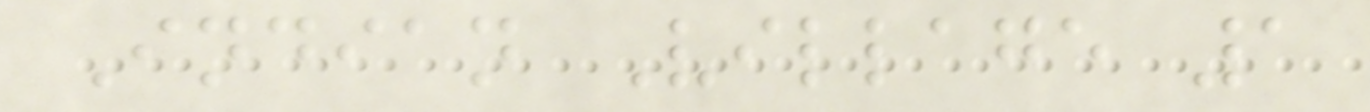Indian Village 1
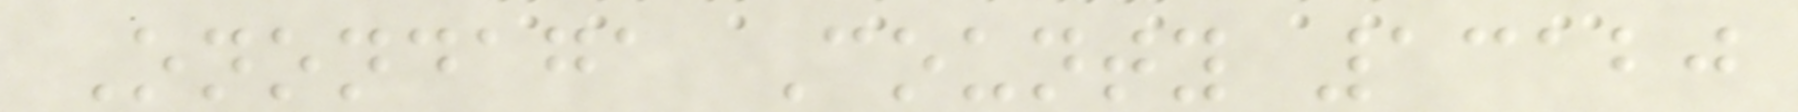Onondaga County 13120
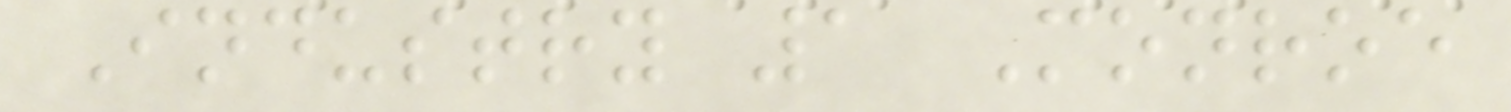Industry 1 Monroe
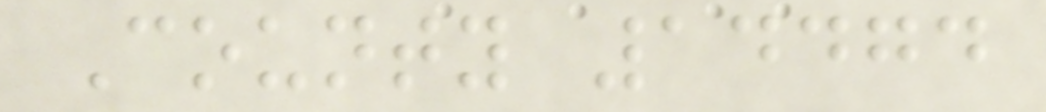County 14474
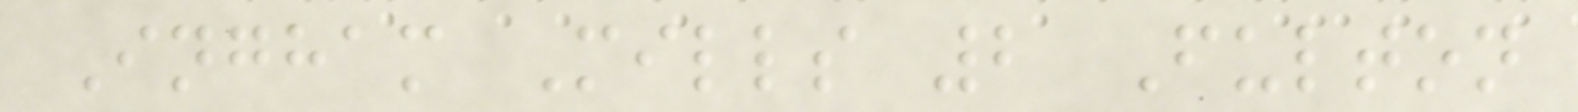Ingham Mills 2 Fulton
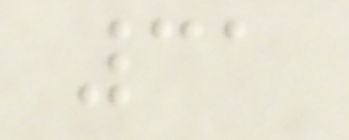31
